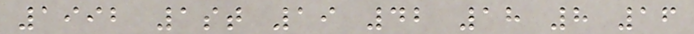1992 1st 19 42 18 8 16
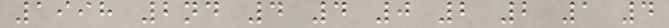1998 2nd 4 4 0 2 2 1 4
